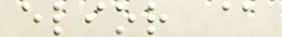elior @
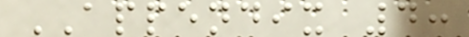APPENDIX 4:
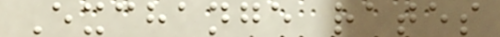Exchange rates
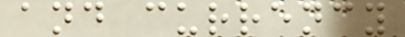and currency
